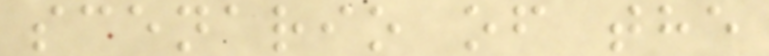scenario of the
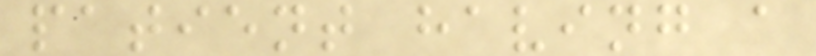patient having a
